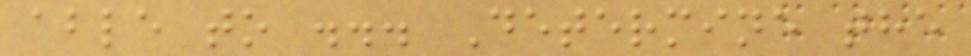able to ... Determine the
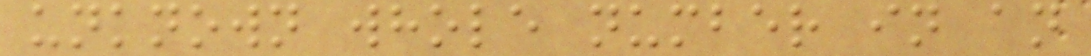unknown whole number in an
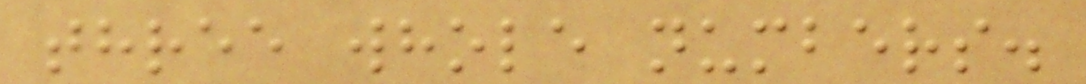three whole numbers.
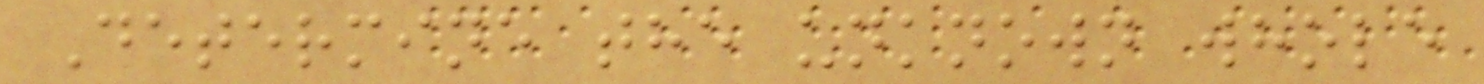Determine the unknown whole
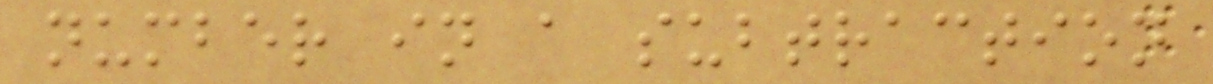number in a subtraction
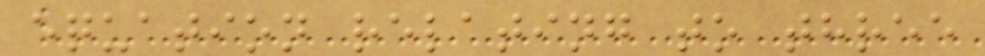equation relating to three
